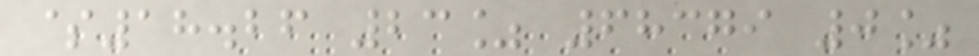$18.26 23% 68379 0%
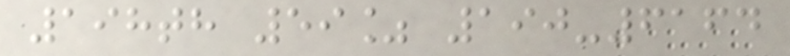198th 59% 190-6164
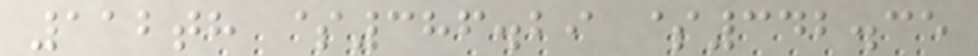112th $386.29 $342.35
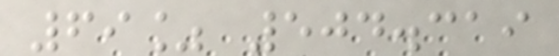69% 504.319
